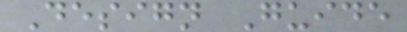Design Guide
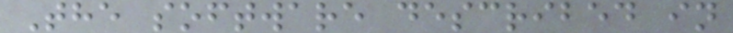The software described in
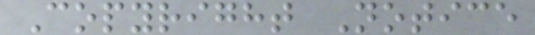Copyright Notice
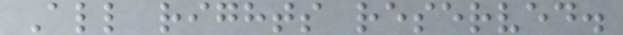All rights reserved.
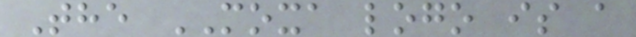The MOXA logo is a
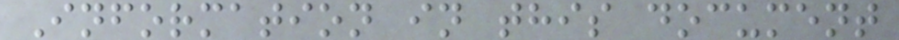Information in this document
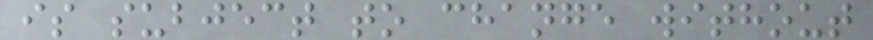is subject to change without
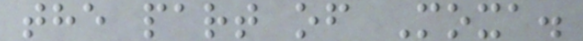the part of Moxa.
